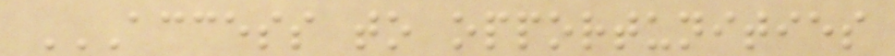ACCESS TO OPPORTUNITIES
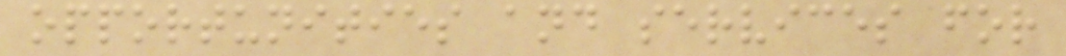opportunities and services for
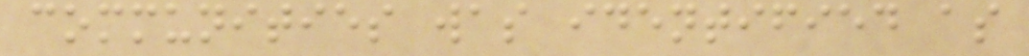communities was identified as
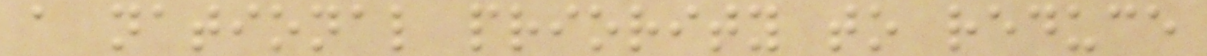a national priority to reduce
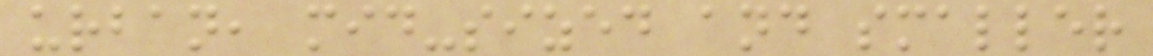urban, mid-sized and smaller
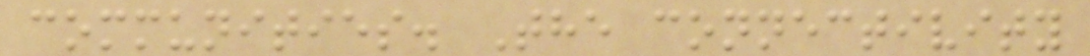communities. The connectivity
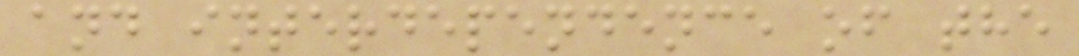and interdependence of the
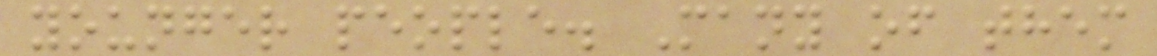younger people. Many of them
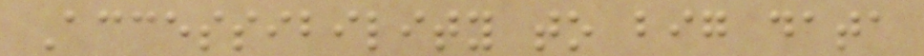Accessibility to big data
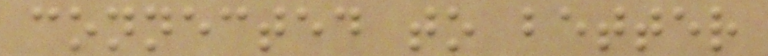connected to better
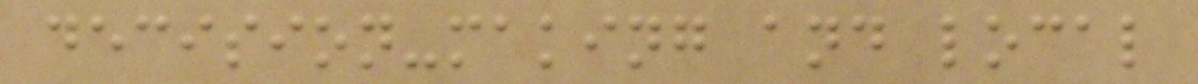decision-making and local
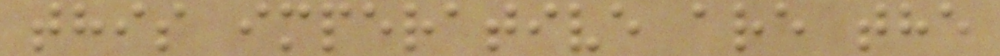this imperative are the
